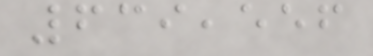639,556
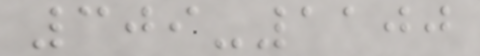309-1100
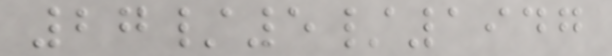27/5/1947
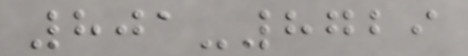801-8729
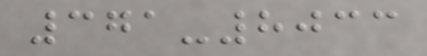371-8033
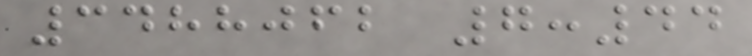3488062 7:44
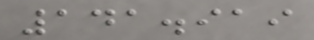141.919
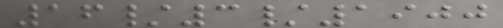16/3/1900
